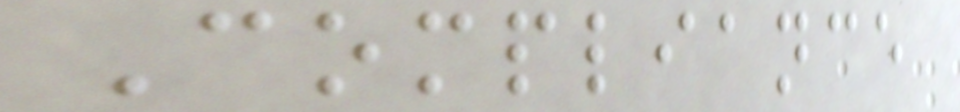Compliance
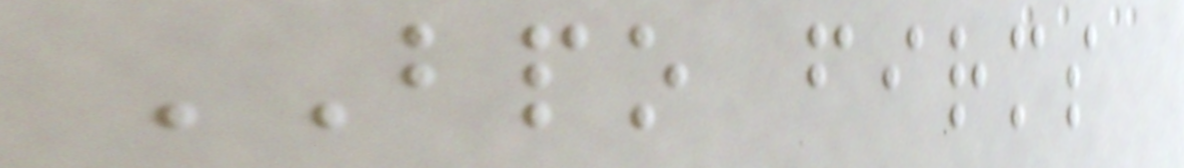BPO firms
